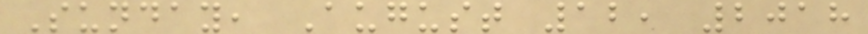Sunday, August 12, 2018
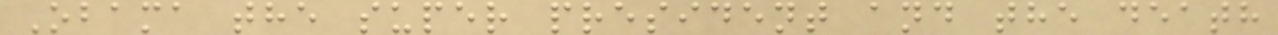Obama the super president and the death
